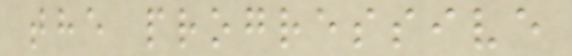the progressive
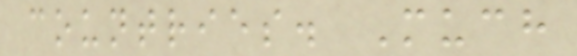countries. Much
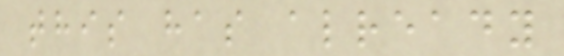this has already
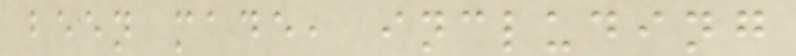been made, including
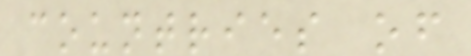countries of
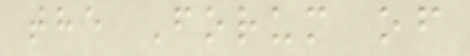the Forum of
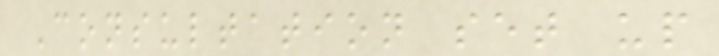Consultation set up
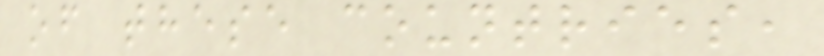of these countries,
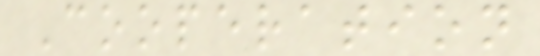Cooperation
